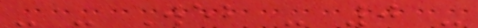- - Web - 0 -
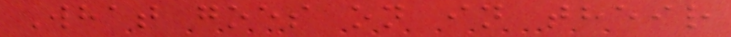What goes on in their
